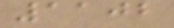1102
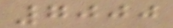7000
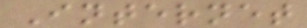Internet
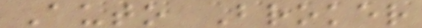Auto Broker
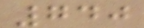740
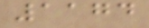1174
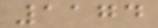1174
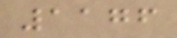1176
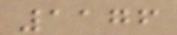1176
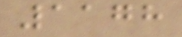1178
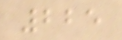225
